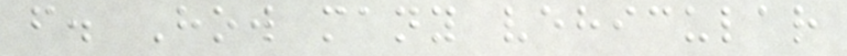f. How many vehicular
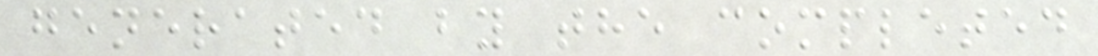generated by the completed
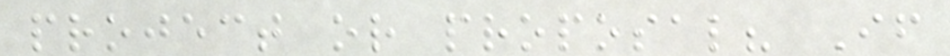project or proposal? If
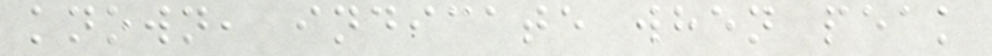known, indicate when peak
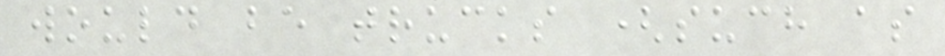would be trucks (such as
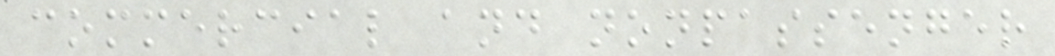commercial and nonpassenger
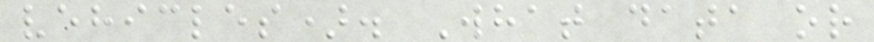vehicles). What data or
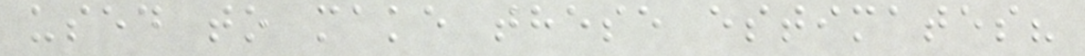used to make these estimates?
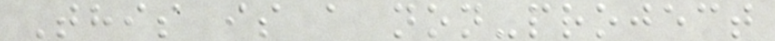This is a non-project
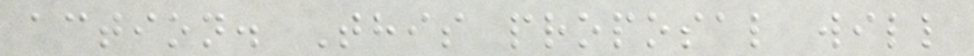action. This proposal will
